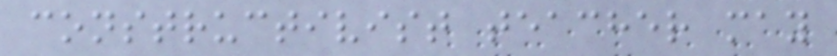constructivist teacher may
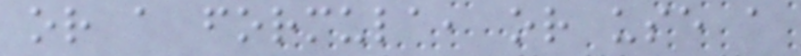or a formula, or use a
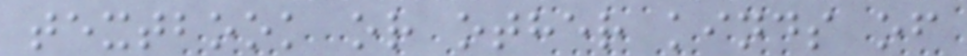textbook or other kinds of
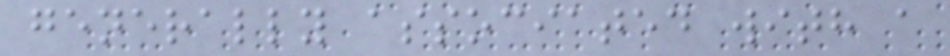generally associated with a
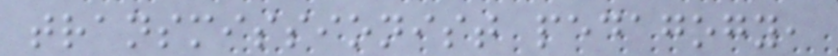transmissionist pedagogy,
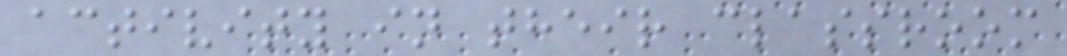activity in their classroom
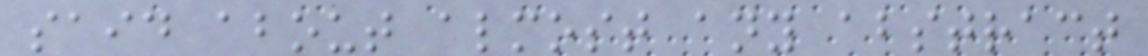said about almost any abstract
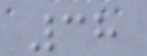38
